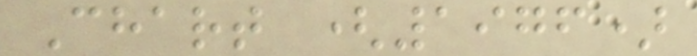Chart (1976)
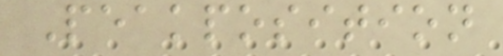Peakposition
